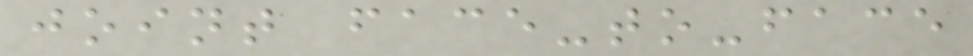joint face-to-face
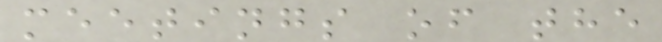meetings of the
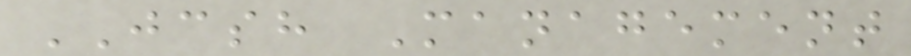JCSH Management
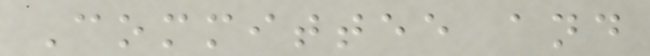Committee and
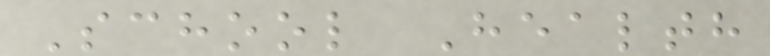School Health
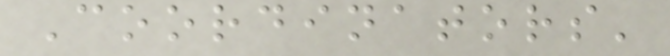Coordinators'
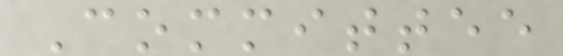Committee
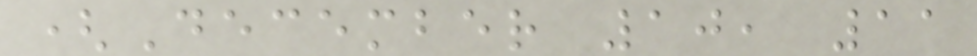(December 10, 11
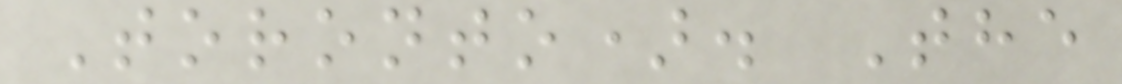Toronto). The
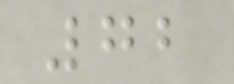72
